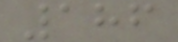186
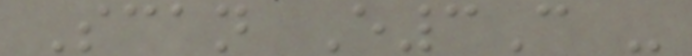Scan E3C -
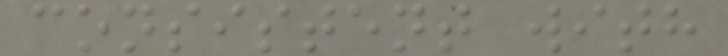consistent with
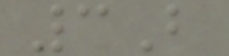3B
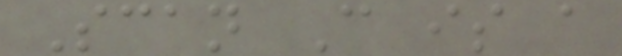Scan C is a
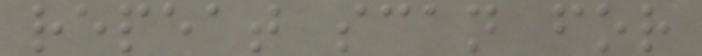repeat scan for
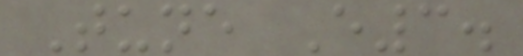Tune E3.
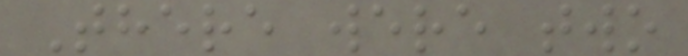There were two
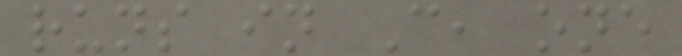runs in C, one
